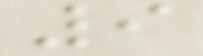9
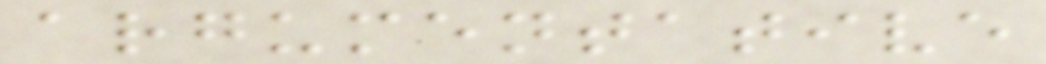argumentative
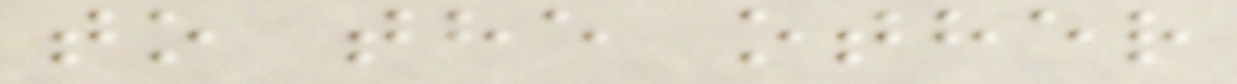to the other
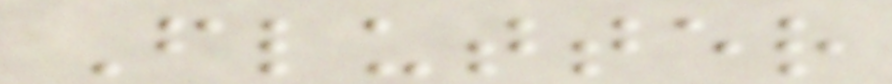Flutter
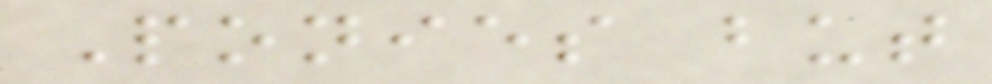Ponies but
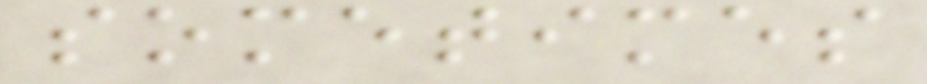sometimes
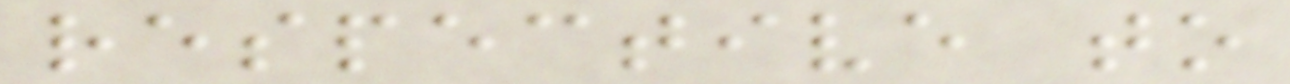respective to
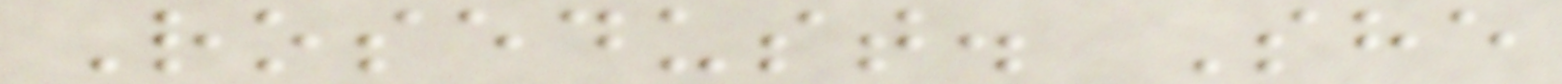Rosedust. She
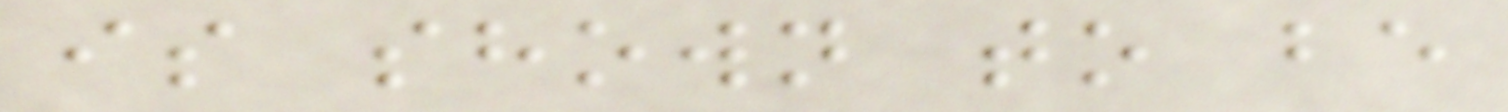is shown to be
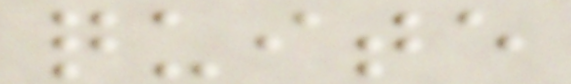quite
